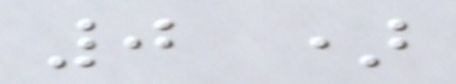0 )
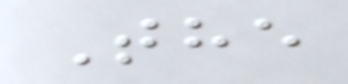The
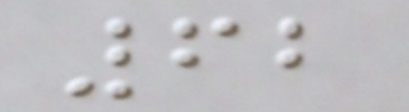62
